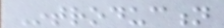Introduction
